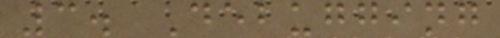3. Debugging
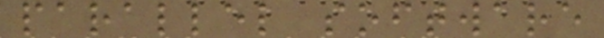parallel software
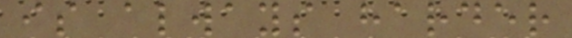is always harder
